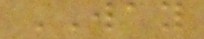WAY
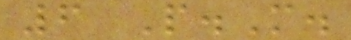6 P.M.
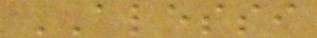ALESSI
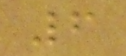6
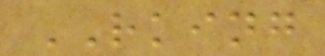RKING
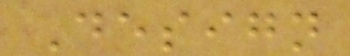Design
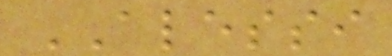ALESSI
